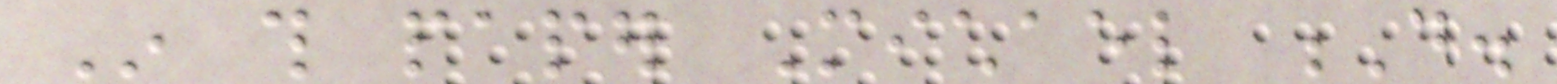In this paper Michael D.
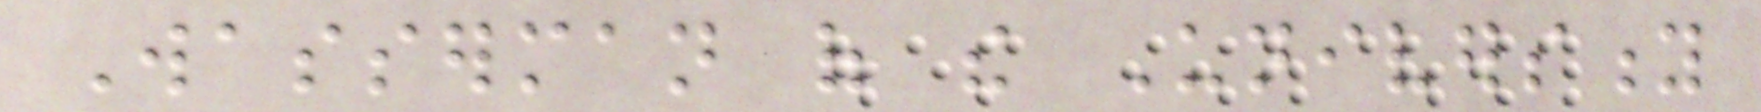Wasserman of the University
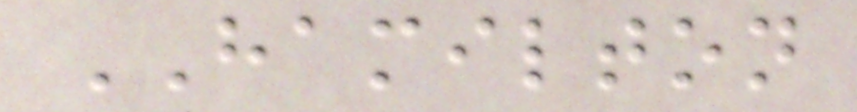HAMILTON
